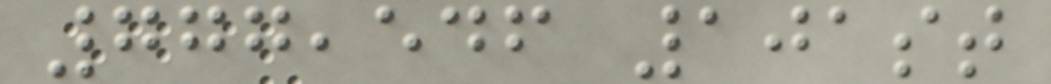777,546 101st
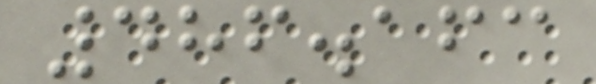486.163
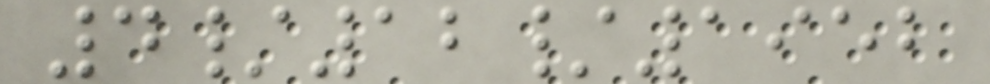4/12/1952
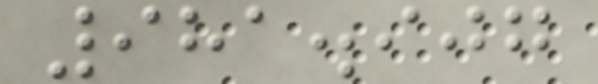981.907
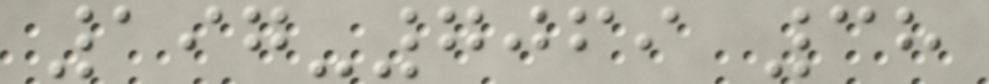197-7069 38
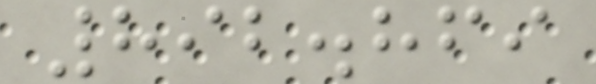892.869
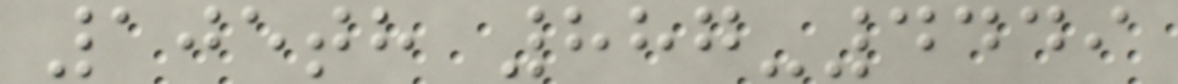105th 887-4449
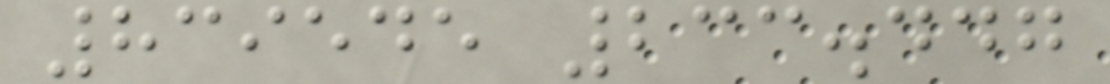839545 233.447
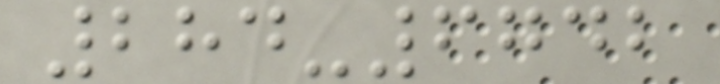284-6742
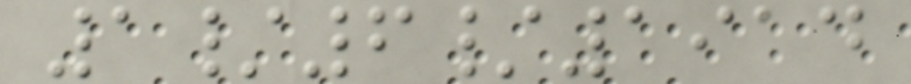1/6/1914
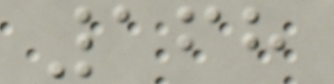168
